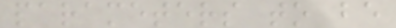parameters to be
